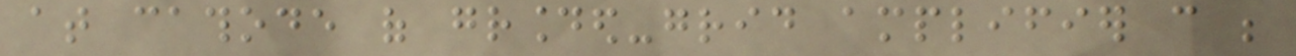at cathode of grounded-grid amplifier can be
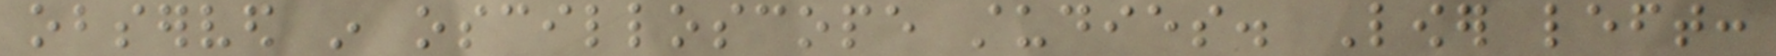observed in oscilloscope studies. Lower left:
